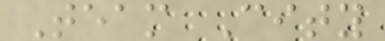Team City
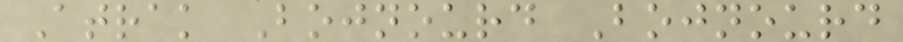Atrak Bojnourd Bojnourd
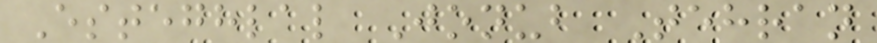Esteghlal Jonub Tehran
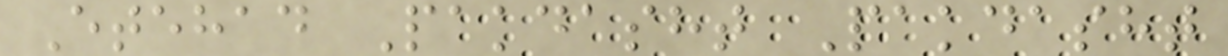Etehad Pakdasht Pakdasht
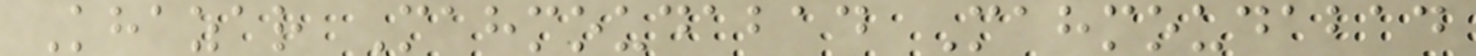Khazar Mahmoudabad Mahmoudabad
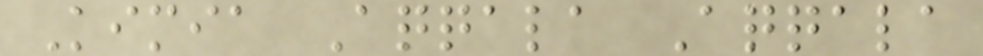Kimia Aqqala Aqqala
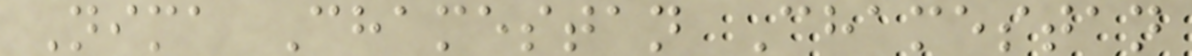Nima Chamestan Chamestan
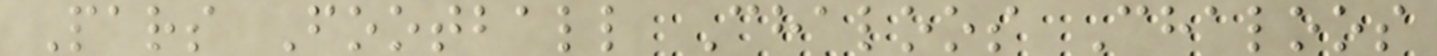Pars Football Chaloos Chaloos
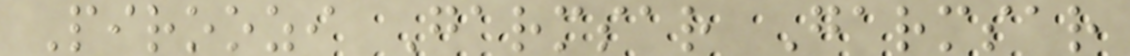Piroozi Garmsar Garmsar
